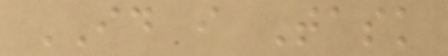ID i Task
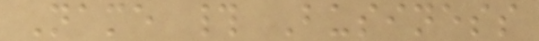Name # Business
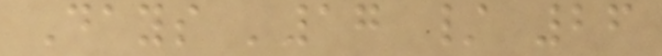Days '17 / 26
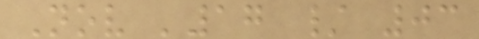Nov '17 / 03
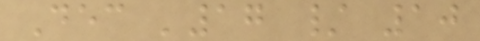Dec '17 / 10
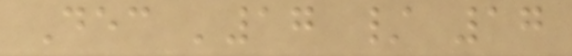Dec '17 / 17
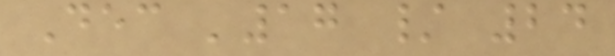Dec '17 / 24
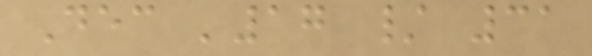Dec '17 / 31
